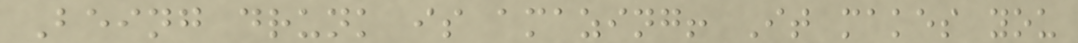Being drunk is amazing! It makes you
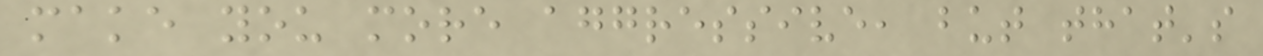make you more aggressive, but that's
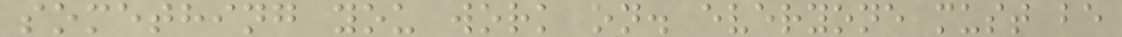something you work on. everyone must be
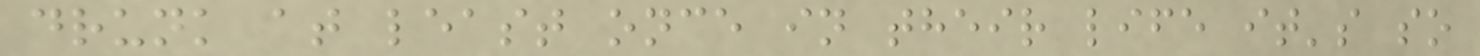drunk at least once in their life it's so
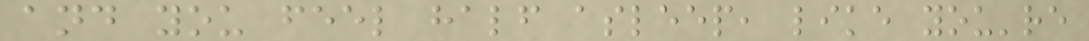and you feel half asleep, like you're
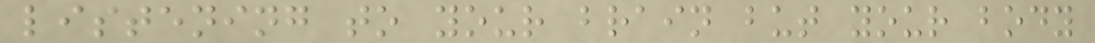listening to your brain but your body
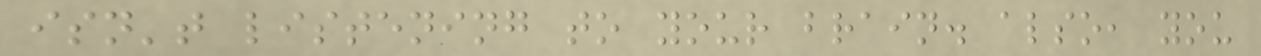isn't listening to your brain. also, you
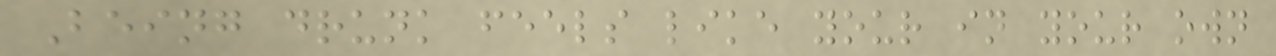Being drunk feels like your in your own
